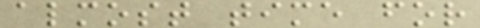almost time for
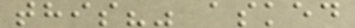this?" asked
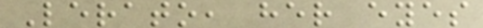Lerato, her eyes
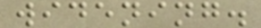widening.
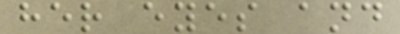her eyes and
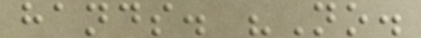hands. "No.
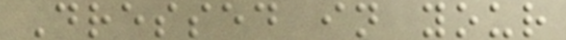Dressed in your
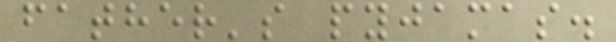father's pyjamas.
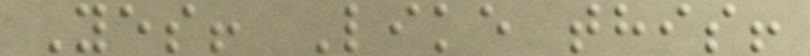Yes! Like this!
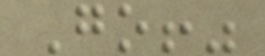Go!"
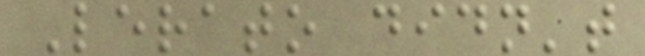Lerato didn't
